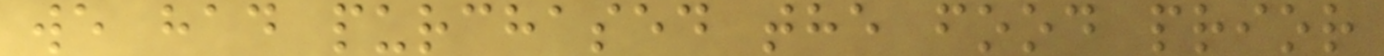we had purchased the food prior
